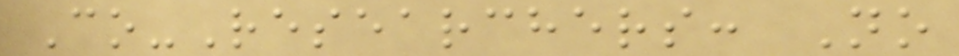Co-Researchers: No
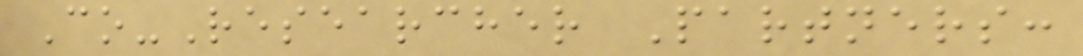Co-Researcher Partners:
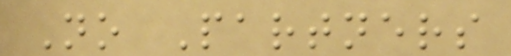No Partners
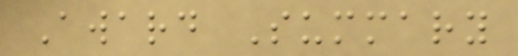Award Summary
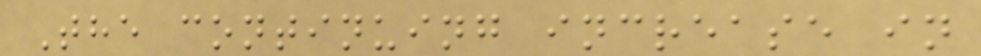The continuing increase in
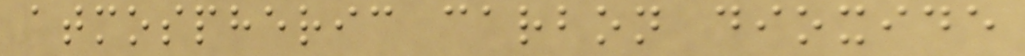atmospheric carbon dioxide
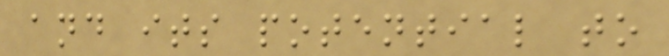and its potential to
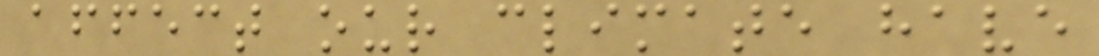affect our climate have
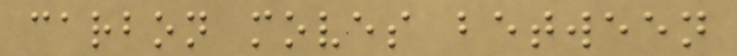carbon moves between
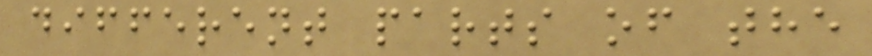different parts of the
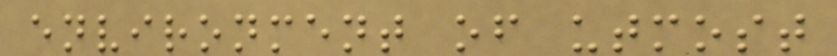environment of utmost
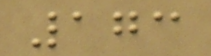173
